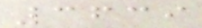3639
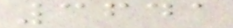3641
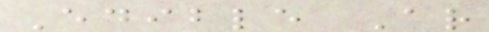Edible Ar
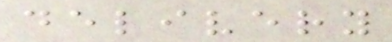delivery
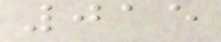015
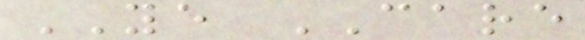YE CARE
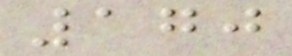170
